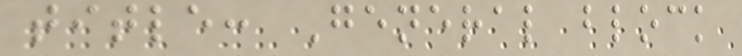title: General block
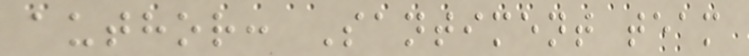author: Santiment team
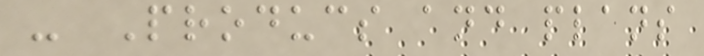- Producs and plans
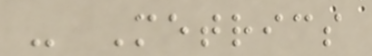- Metrics
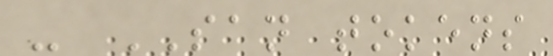- SAN tokens
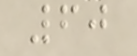60
